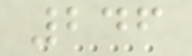246
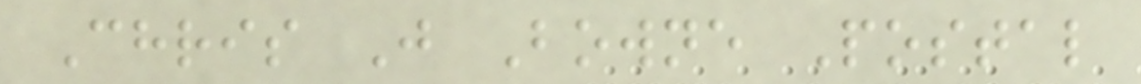Chris J Bowne Postal
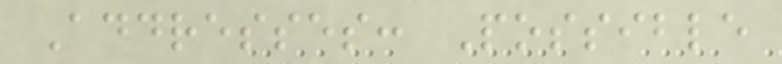Addresses: Possible
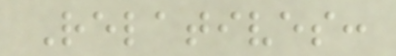Relatives:
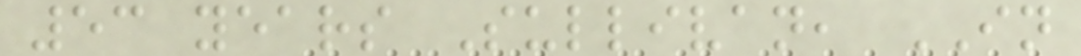53 years Sullivan, IN
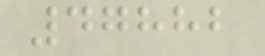47882
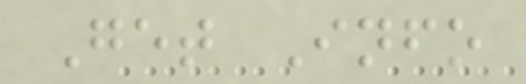Get Info
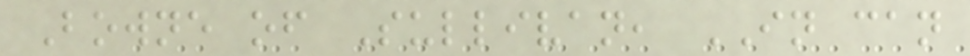Bowne of Sullivan, IN can
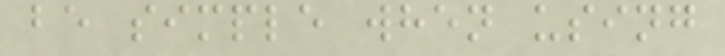be simple when using
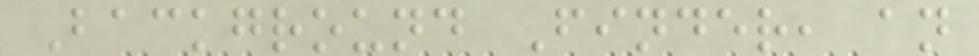Background Finder, an
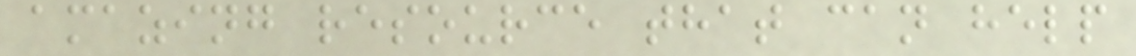amazing resource that can help
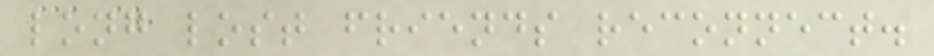long lost friends reconnect.
